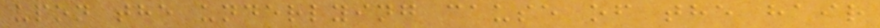upon the underlying cause of the hair
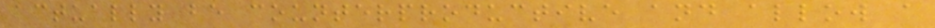actually be counterproductive and allow a
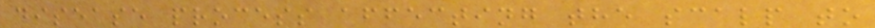disease process affecting the scalp to
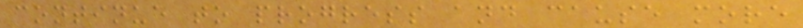continue to progress and cause more
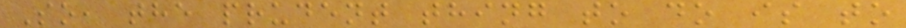So, the prudent thing to do is to
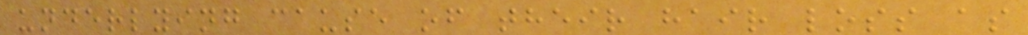underlying cause of their hair loss as
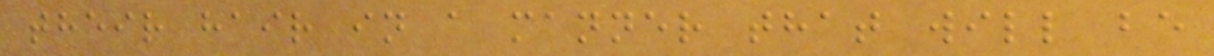their hair in a manner that will be
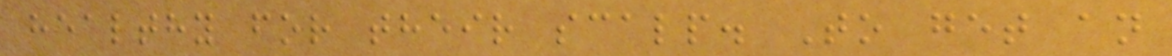healthy for their scalp. To get an
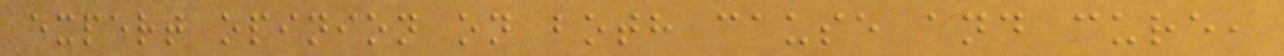expert opinion on both cause and cure,
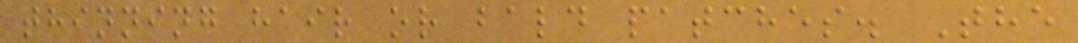thinning hair or bald patches. The
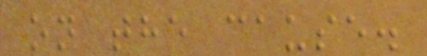on the cause.
